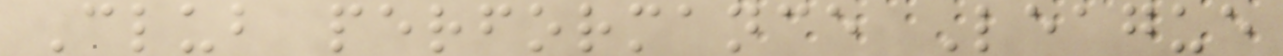Club performance League
